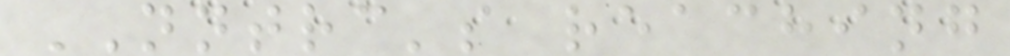NNTRC's reaching
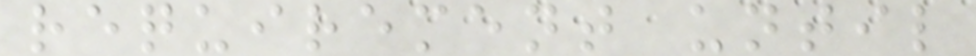requirement until
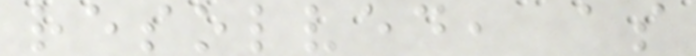resolved, as
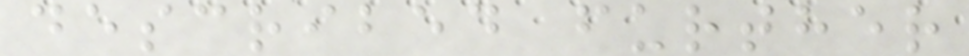described further
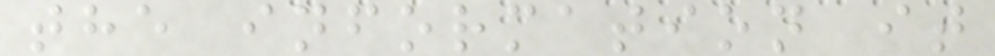the information it
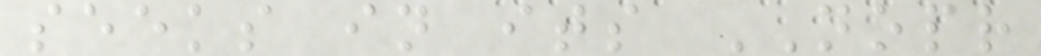seeks in its NOPR
